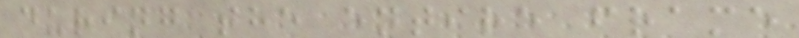during the entire frame
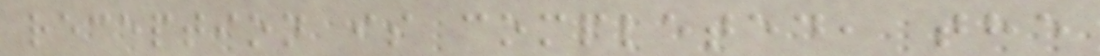reception is completed, the
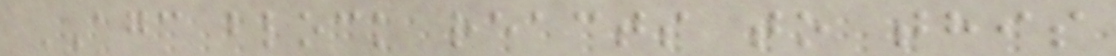AGC block reacts to this
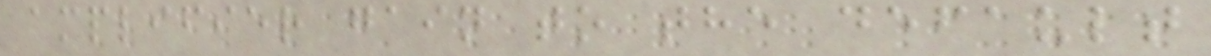amplifier gain to the default
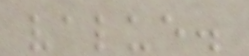value.
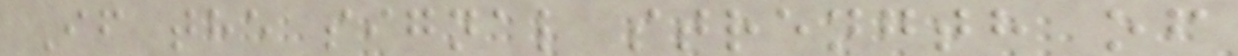If the signal strength of
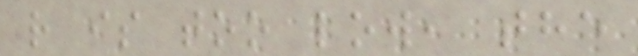r is too low, the
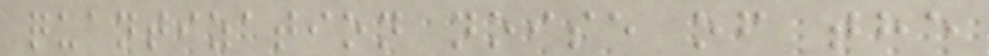quantization noise of the
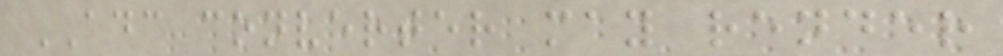ADC converter may render
